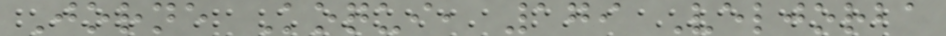Jorne Koqui, 179 Veljorba
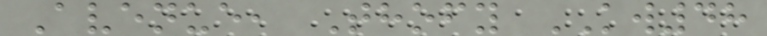Avenue, Thofy KW48
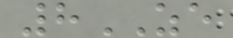8ZE
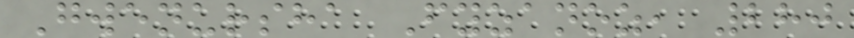Gwenursha Fyzanoz, 280
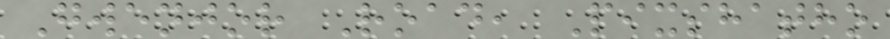Gwenjor Road, Pixshatho
